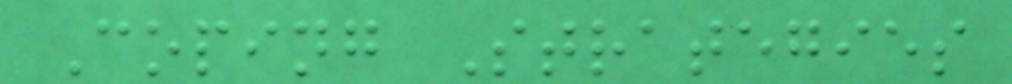Coping Strategies
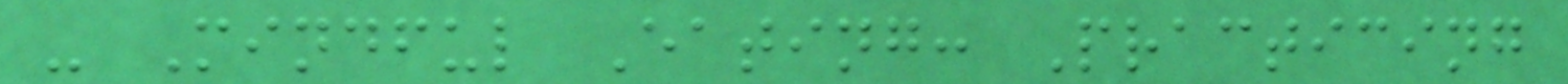- Mindful Eating: Practicing
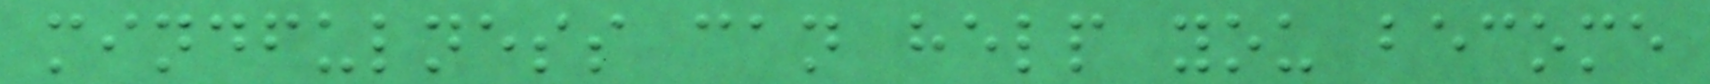mindfulness can help you become
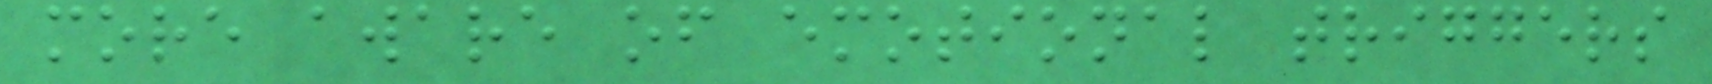more aware of emotional triggers
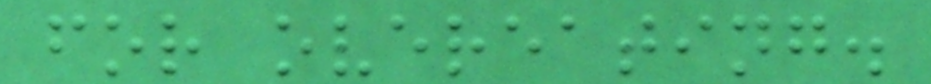for overeating.
